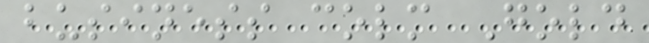business colm Gold
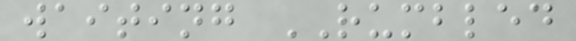waiting RUMBLED
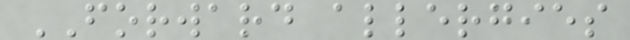FORWARD allergies
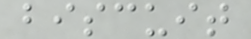biscuit
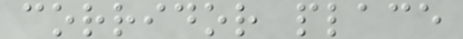corridor place
